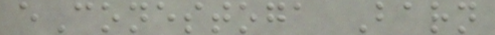eConestoga Barn
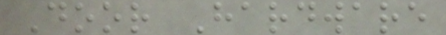Door Hardware
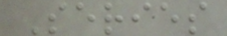Series
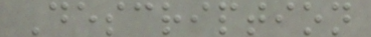Description
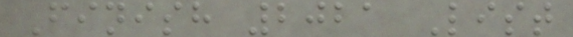Finish 2021 List
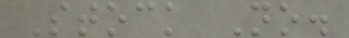Stock No.
